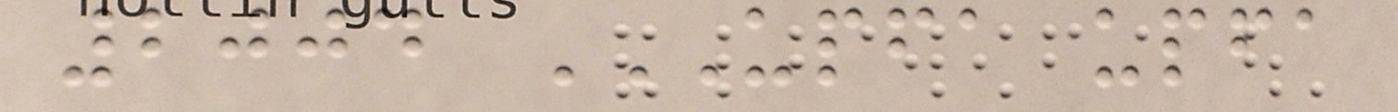2004 UPFA UPFA
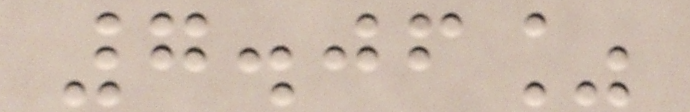7.06%
